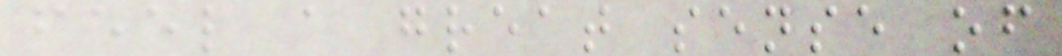feel a great sense of
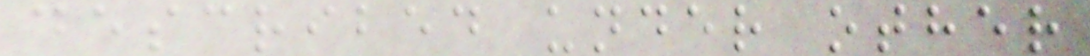described under other
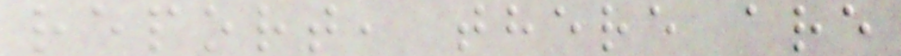report, there are
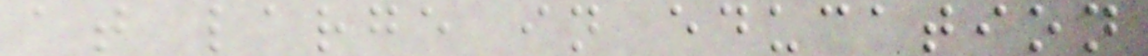at large in education
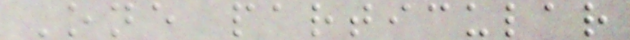One particular
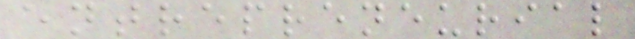entrepreneurial
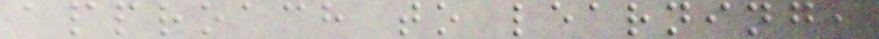approach to learning,
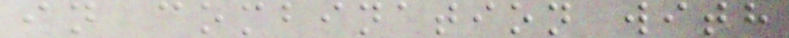in combination with
